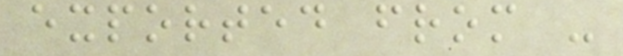exported from -
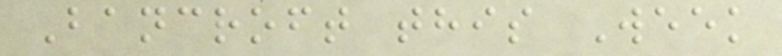Bancroft this Week
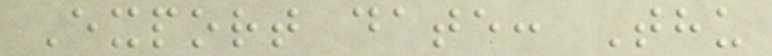Export date: Thu
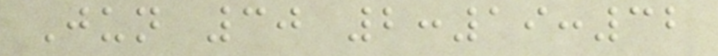Jun 30 2:19:32
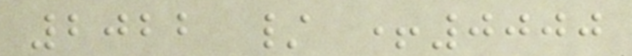2022 / +0000
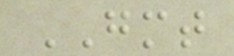GMT
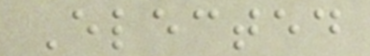Elected
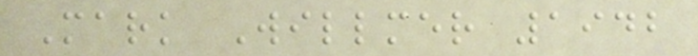Mark Willmer 1942
